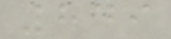849
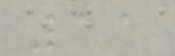11
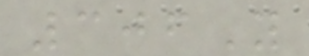306Y
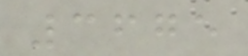3675
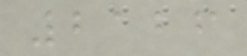2126
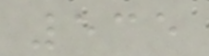535
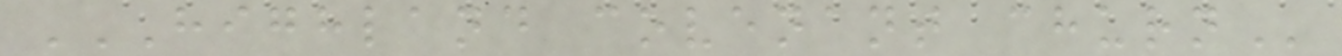HIGHLAND COVENANT CHURN
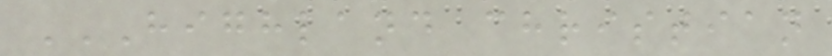HIGHLAND CHRISTIAN
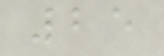25
